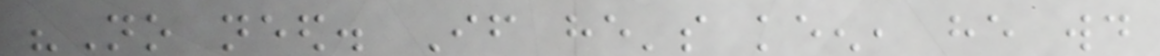"No need. If he's keen, he would
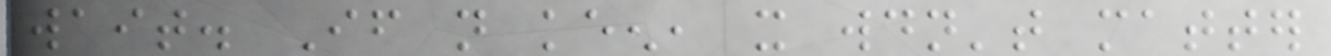wait. If not keen, it wouldn't matter
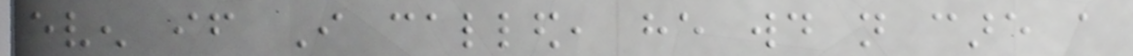even if I called, he would not care a
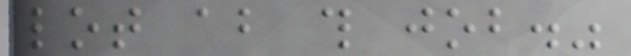lot about this job."
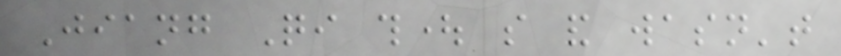Jiang Qi thought so and wasn't
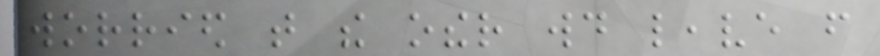worried that the other would leave from
